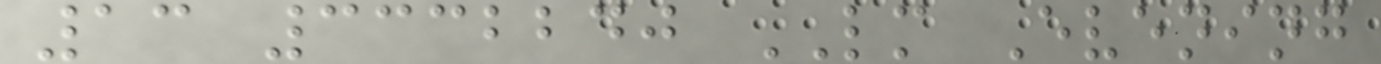13 3332240 LM Evening
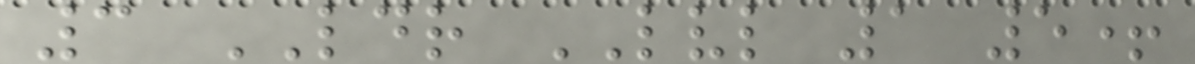3 LDR LVL 1 5+
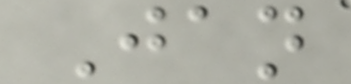Jan
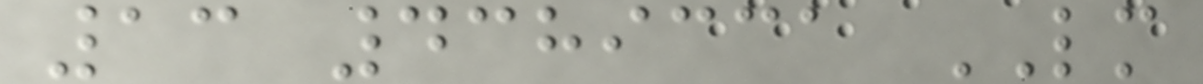13 4389331 LM
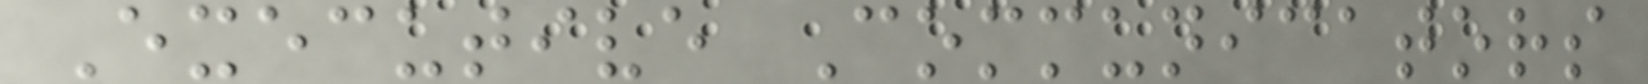Executive Communicators
